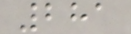281
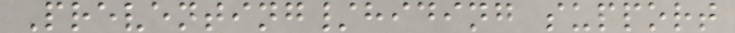Preventing/hiding support
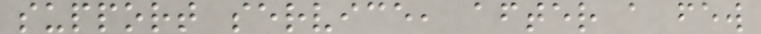support service, after a few
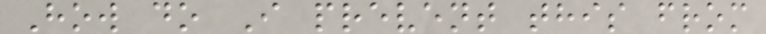How do I prevent this from
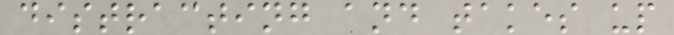distracting and takes up
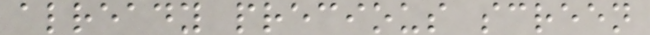already precious screen
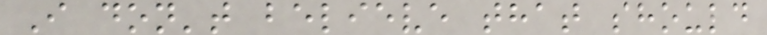I don't believe that should
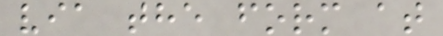via the form at
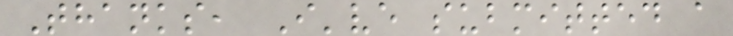Thanks, I've submitted a
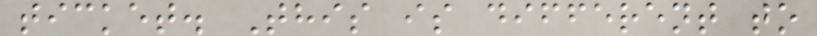ticket. This is different to
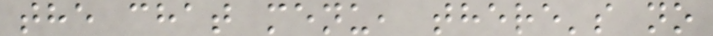the chat menu, there's no
